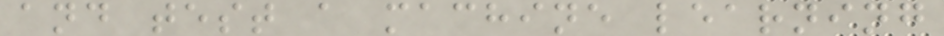and test a machine learning
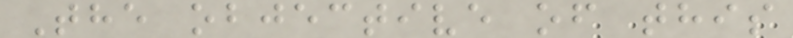The objective of this
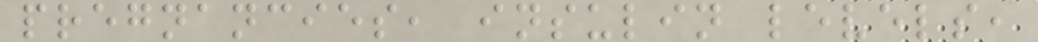pregnancies, insulin levels,
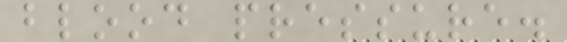blood pressure.
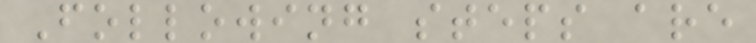Following steps are
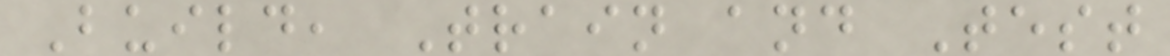Build, Train and Test
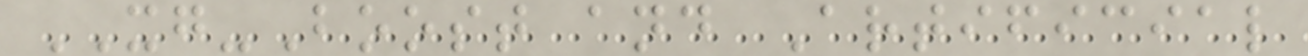XG-Boost and Artificial
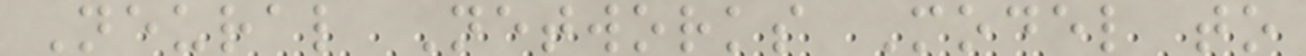Neural Networks Model to
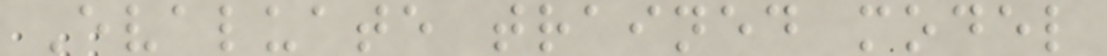Evaluate trained model
